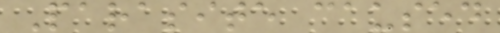Parasite caused
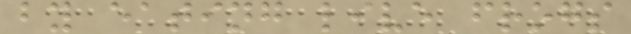by eating live frogs
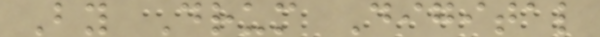By Drum Digital
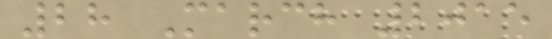28 March 2015
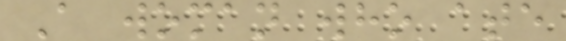A woman who ate
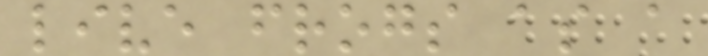live frogs as a
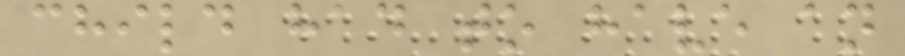child had to have an
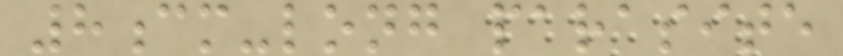8cm-long parasite
